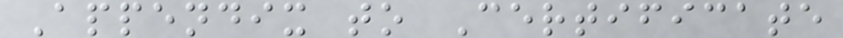Appendix to Certificate
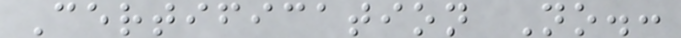Certification No.:
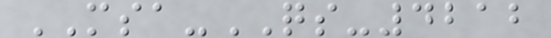MSA-QS-4212
